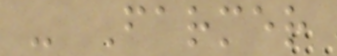- Farmer
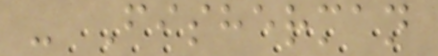- Fisherman
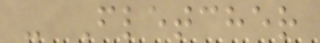- Fletcher
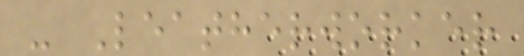- Leatherworker
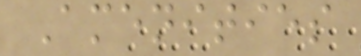Amenities
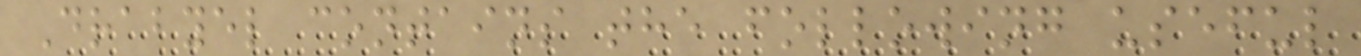Drabyel contains the following useful
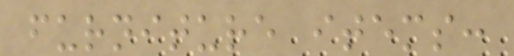furniture items:
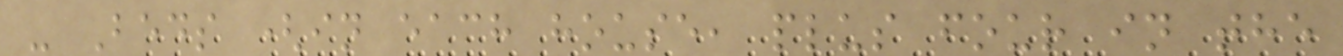- Beds (in each house, plus four in the
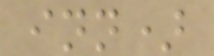inn)
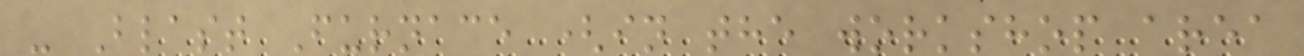- Blast Furnace (in the workshop area
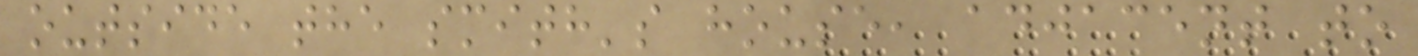outside the smith's house, adjacent to
